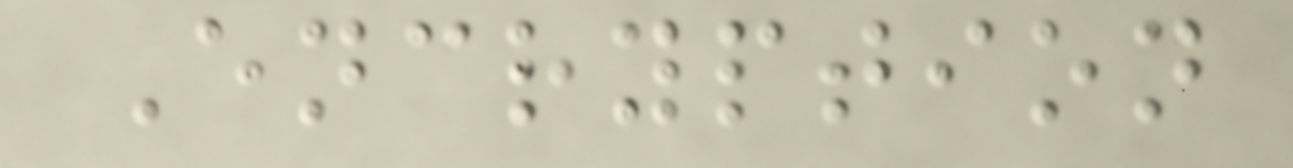Encryption
